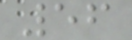56
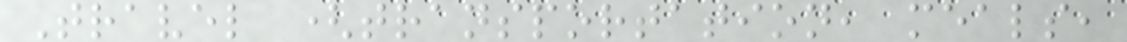Travel (transportation, meals,
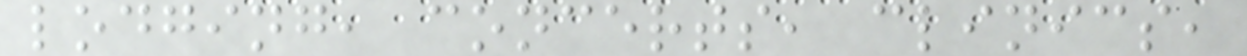lodging, concerts, clinics,
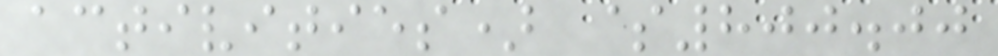activities) $800.00
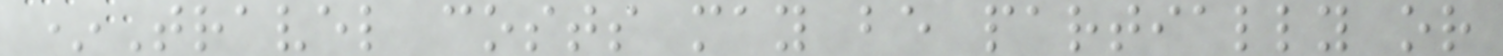*Travel costs may be partially or
